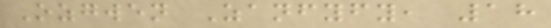Ozgwen Zanfyfy, 18
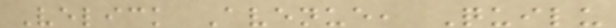Velick Avenue, Quilu
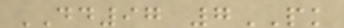DD97 7PK
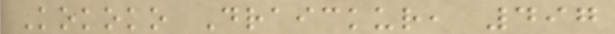Kokoko Draickur, 497
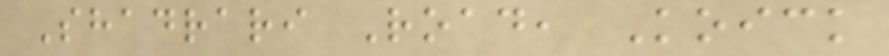Shadrari Road, Koick
